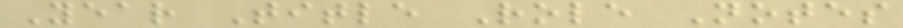Year Title Role Notes
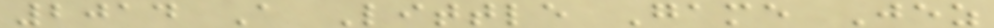2014 A Little Game Jez
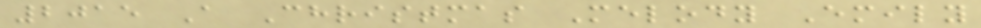2015 A Christmas Melody Emily
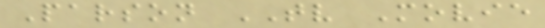Parson TV Movie
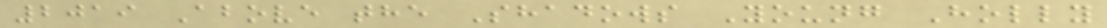2019 Above the Shadows Young Holly
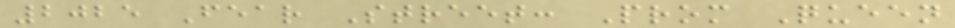2025 Fear Street: Prom Queen
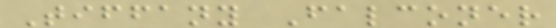Tiffany Falconer
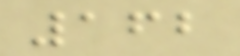162
